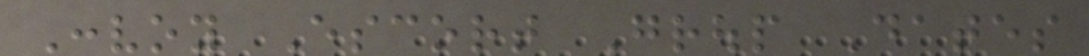Convoy Escort Group Dates
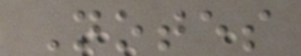Notes
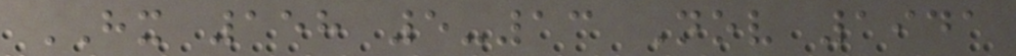HX 158 5-13 Nov 1941
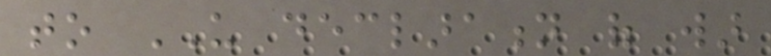to US declaration of war
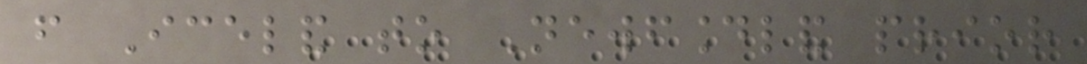from Iceland to Newfoundland prior
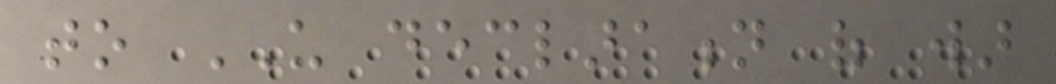to US declaration of war
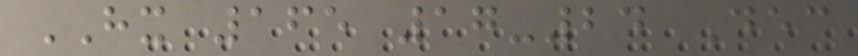HX 165 17-24 Dec
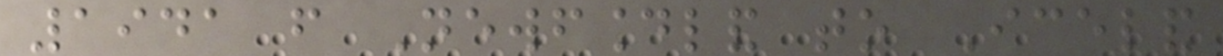1941 from Newfoundland to Iceland
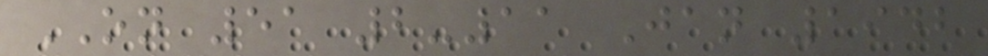ON 51 2-11 Jan 1942
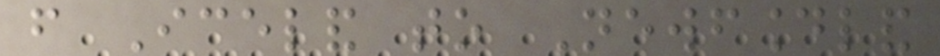from Iceland to Newfoundland
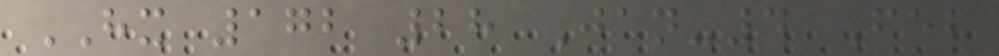HX 172 28 Jan-4 Feb
